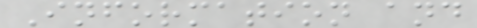Information and
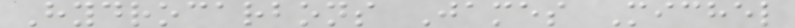Hydrocarbons James Michel
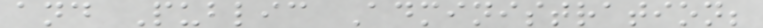and Public Administration;
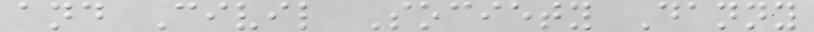and Civil Society Danny
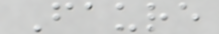Faure
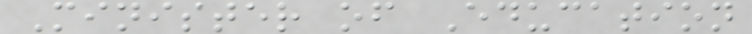Minister of Education
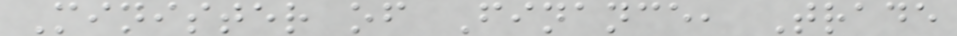Minister of Finance, Trade
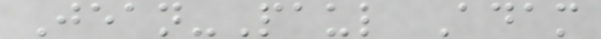Jean-Paul Adam
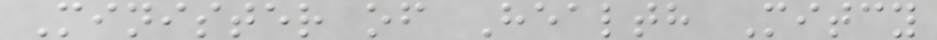Minister of Health Mitcy
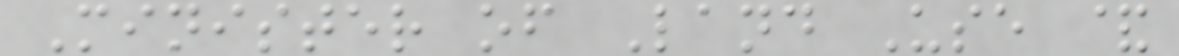Minister of Land Use &
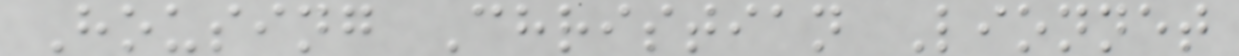Housing Christian Lionnet
